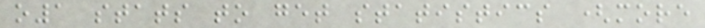o1 stats to get statistics (more
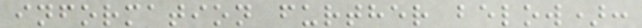information further below):
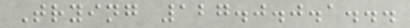Trying 127.0.0.1...
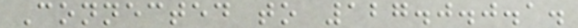Connected to 127.0.0.1.
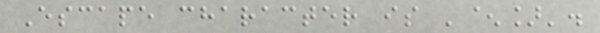Escape character is '^]'.
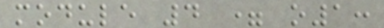module 4 = o1:
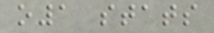o1 stats
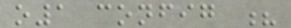o1 config ?
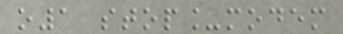o1 stop_modem
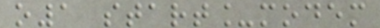o1 start_modem
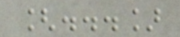[...]
